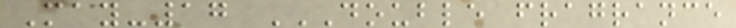May-17 DOUBLE FRAGRANCE
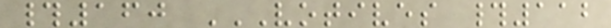#160 VOTIVES #112
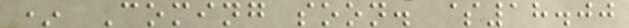* Coming soon. $18.00
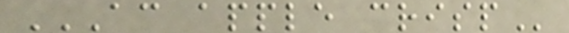AC APPLE CRISP
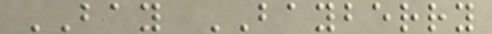BAY BAYBERRY
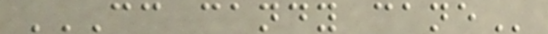CC CANDY CANE
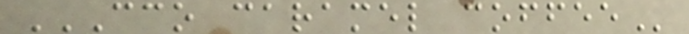CCO CARAMEL COFFEE
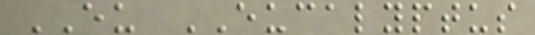EU EUCALYPTUS
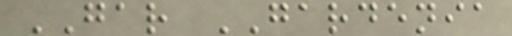GAR GARDENIA
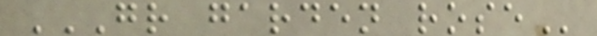GR GARDEN ROSE
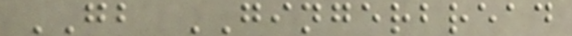GB GINGERBREAD
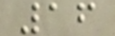16
